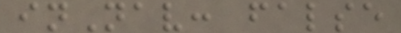inNav: false
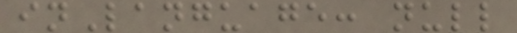inLanguage: null
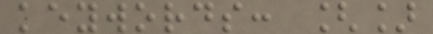keywords: []
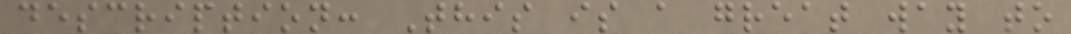description: This is a great way to
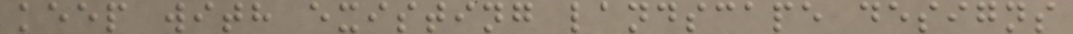keep with existing landscape designs
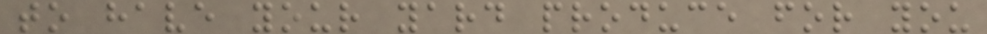to have your yard produce for you
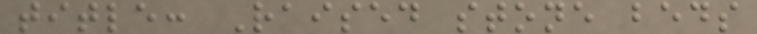title: Raised stone beds
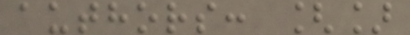authors: []
